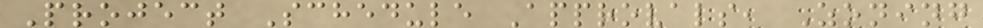Project Schedule Approvals, Zoning
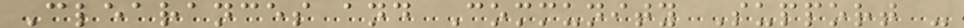Clearances and Community Support -
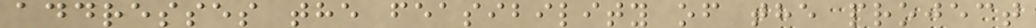addresses the feasibility of the project
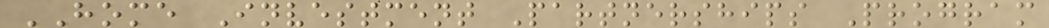HOME Investment Partnerships Program
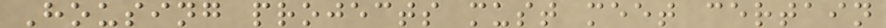Housing projects must meet certain
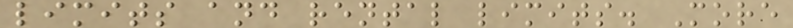limits and rental limits. More
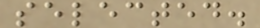selected.
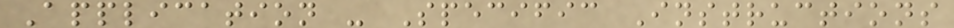Application - Specific Instructions
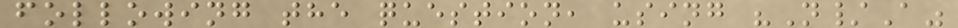following the question, using "N/A"
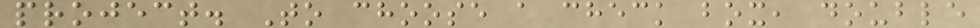project. To choose a check box, double
